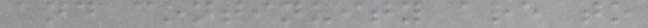and continuity are to
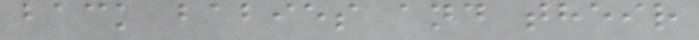back babies and their
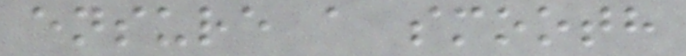ensure a smooth
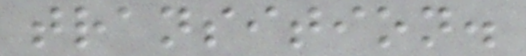transition.
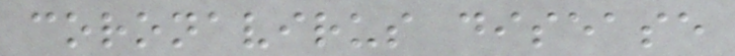coronavirus disease
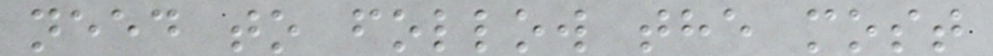need to follow the most
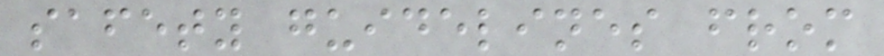safety guidelines from
